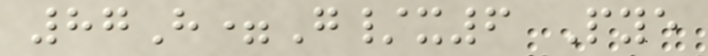87H=G/x6 Pye
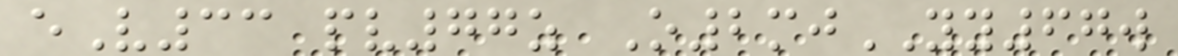eV33 pv77z O2mjYY67w
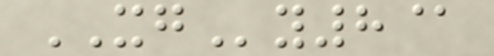XGy8@
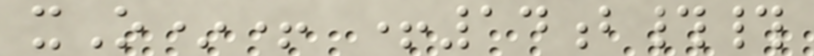xO*+ +14b##
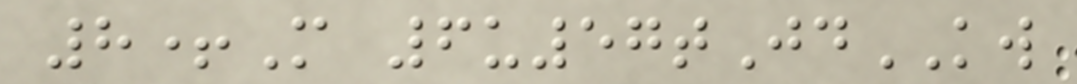8+M 6u57tJdKW
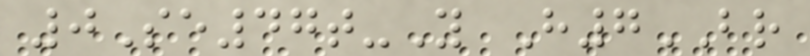0Se47t-Y H7BR
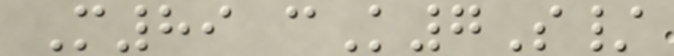M89 cK7S/
